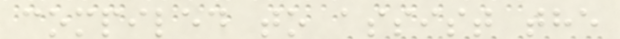compiled to assist the
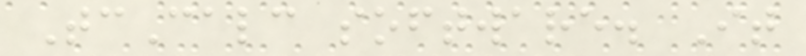TcCalc software. It
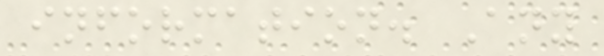information. Any
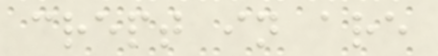crept in are
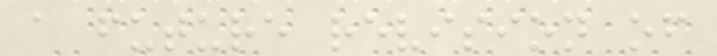a future revision of
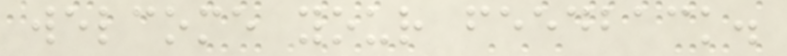welcome your feedback.
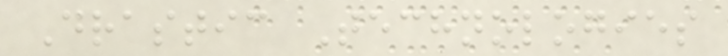Drastic Technologies
